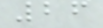26
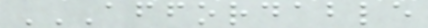AFFORDABLE
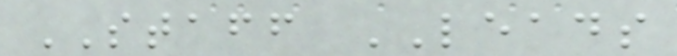STAFF LEADS
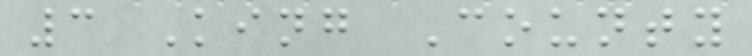3 King County
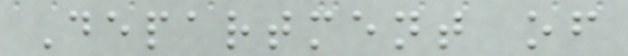Department of
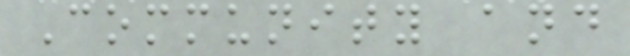Community and
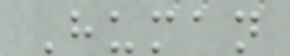Human
